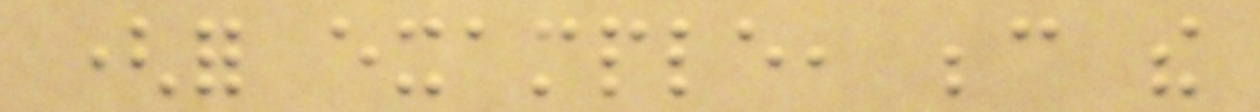(for example, because the
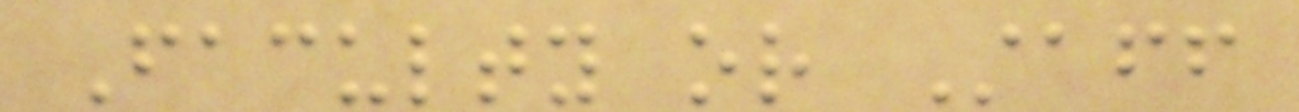Faculty or Staff
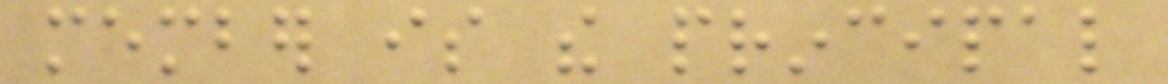member is the principal
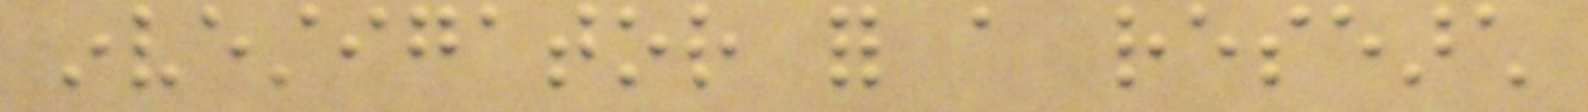investigator for a research
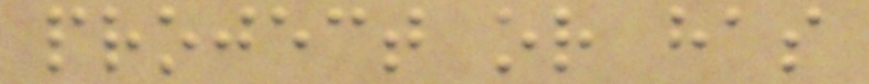project or has
